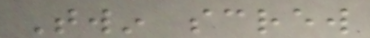Twin screw
